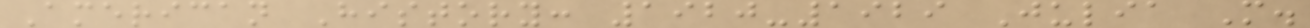American History: 1920-1929 Julia M.
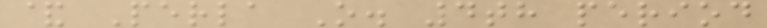& Perla O. 4th period
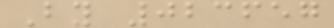By 023657
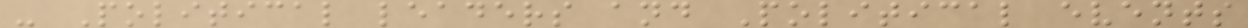- Political leaders and Political events
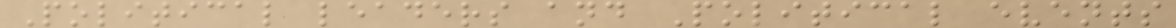Political leaders and Political events
